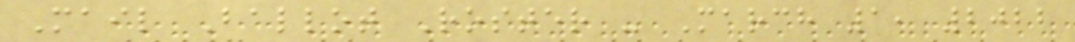Mail Ballot Roster - March 1, 2022
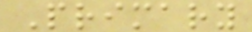Primary
